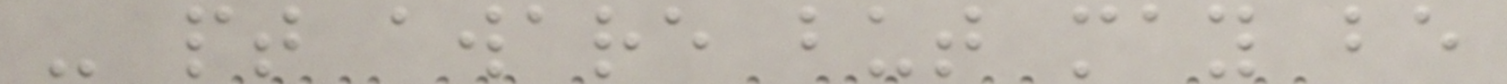- pt aware but may be
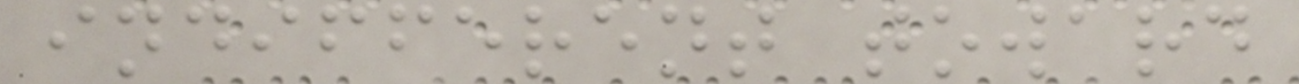indifferent toward
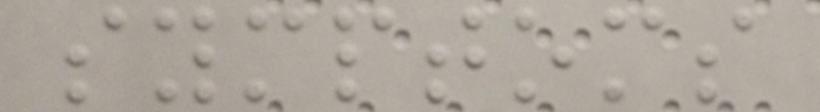symptoms
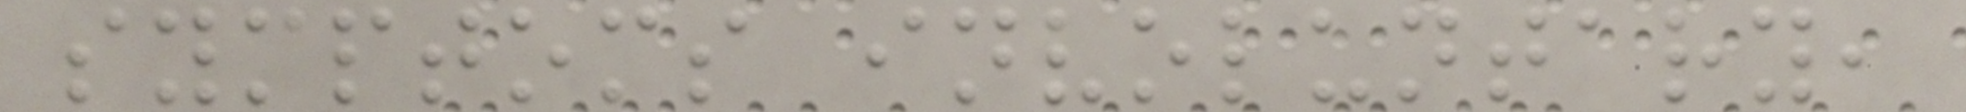symptoms involuntary,
